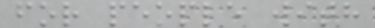for people with
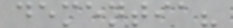dementia?
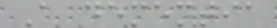A dementia
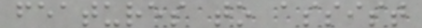features to assist
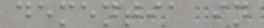dementia in
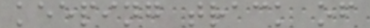keeping track of
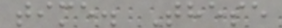time. These
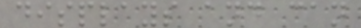displays and can
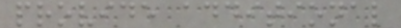provide additional
